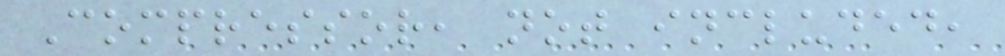Compressor, not included,
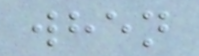when
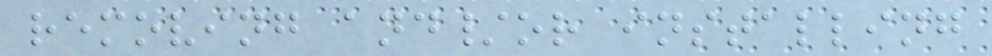removing and/or installing
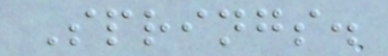Springs.
